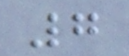7
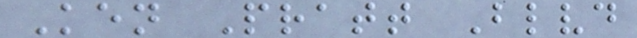Ken Pratt Blvd
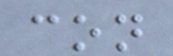con
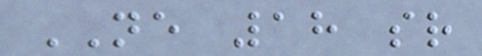NE 18 sr
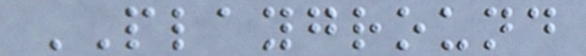PLAYGROUND
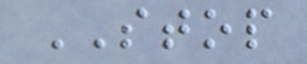STOP
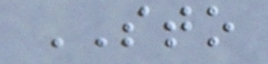STO
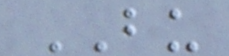BU
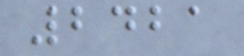2421
